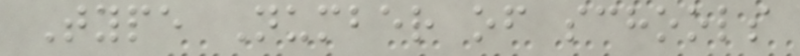Type Number of schools
